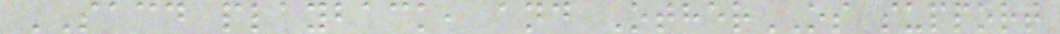SACD playback, and OtherOS support
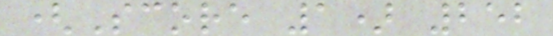(Score 1) 252
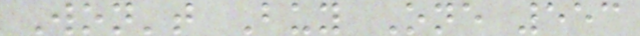Won't Buy One 553
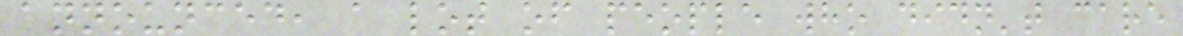announced, a lot of people who didn't care
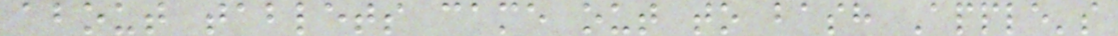about tablets came out to bash Apple's
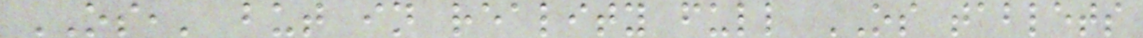OS,' but in reality full OS tablets
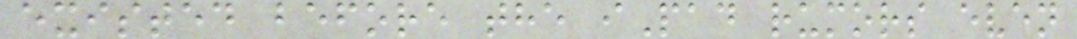existed before the iPad rumors even
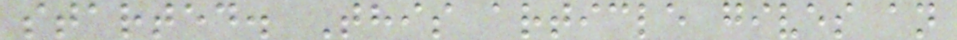started. This article gives an
